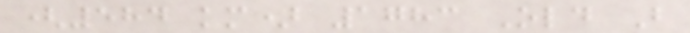(584 km) 1783 Old B
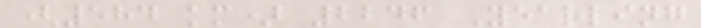(584 km) 2246 Yearling
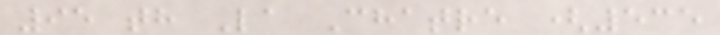95 th La Chatre (535
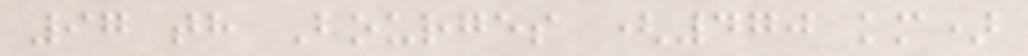97 th Bourges (470 km)
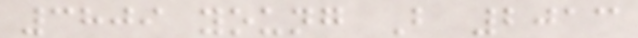3809 young B 2013
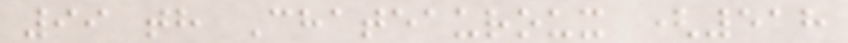99 th Chateauroux (518
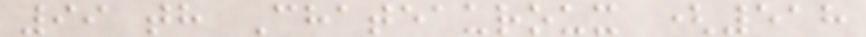99 th Chateauroux (518
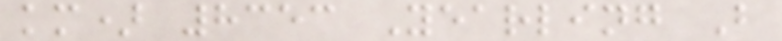km) 8353 Yearling B
